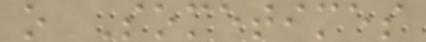o Sometimes
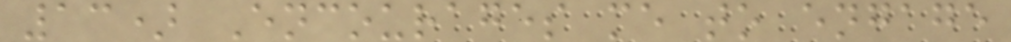13) Encourages me to engage
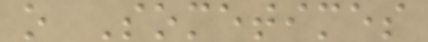o Sometimes
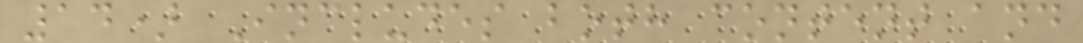14) Includes both content and
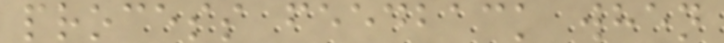process feedback when
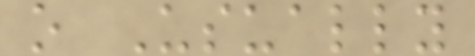o Usually
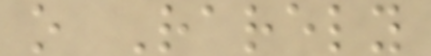o Rarely
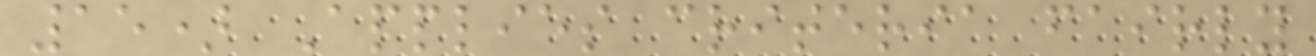15) Applies criteria fairly
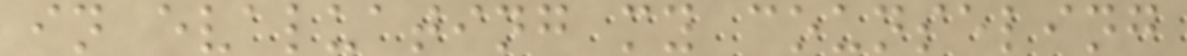in evaluating my counseling
